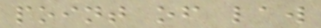point of law
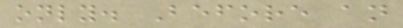only. Before an
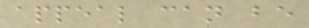appeal can be
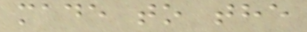made to the
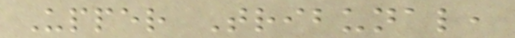Upper Tribunal,
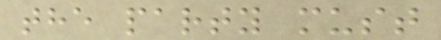the party must
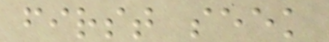first seek
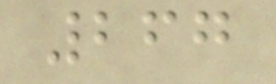267
